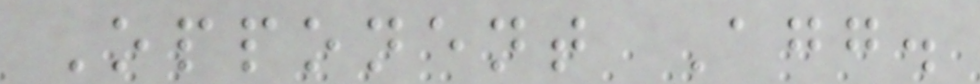Opponent Agg.
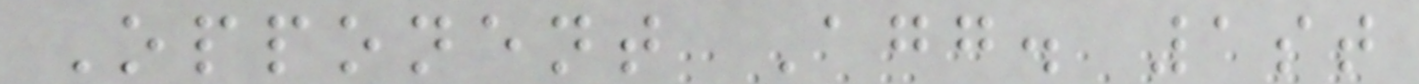Opponent Agg. 1st
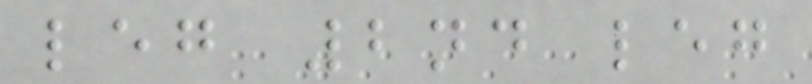leg 2nd leg
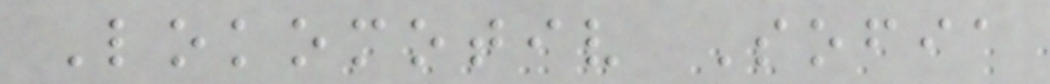Lokomotiv Sofia
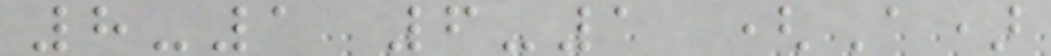8-1 6-1 (A)
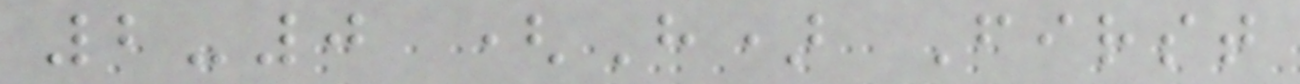2-0 (H) First
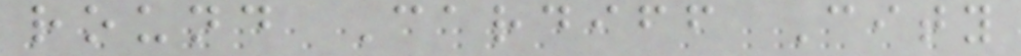round Cardiff City
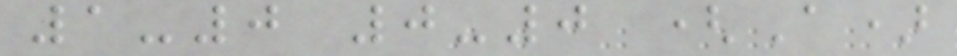1-0 0-0 (A)
